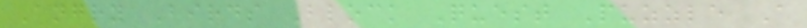Angry Birds Block Quest Puzzle A
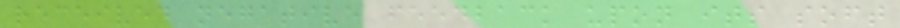received negative feedback upon its soft
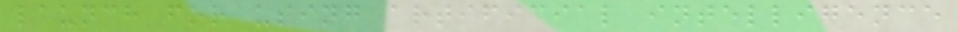launch for using artificial intelligence
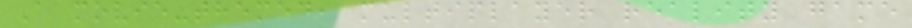A movie-themed, multiplayer reality game
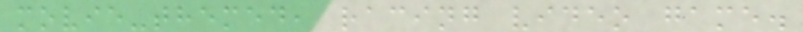movie-themed, racing video game.
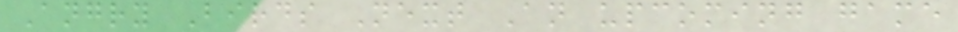Angry Birds Next An upcoming game
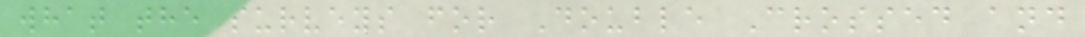what the surveys for Double Crossed and
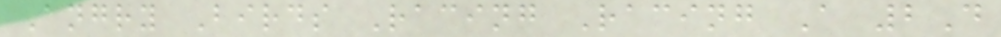Angry Birds Racing Racing A 2D
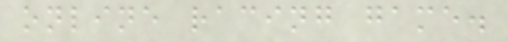online racing game.
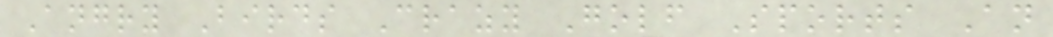Angry Birds Crazy Golf Sports An
